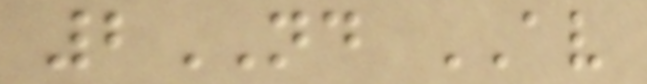2ND AV
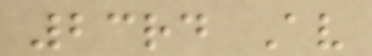23rd Av
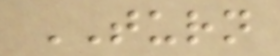TURN
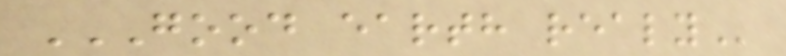GOOD EARTH REALY
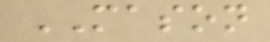MASON
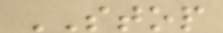STOP
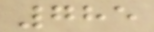785
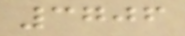3706
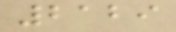2129
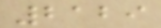2129
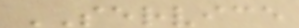SERVICE
